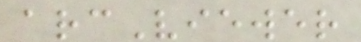arcViewer
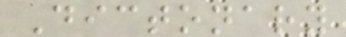Dictonary
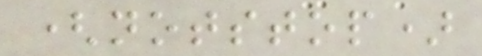(notstop)
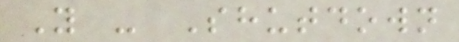Y - Shutdown
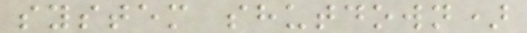system shutdown)
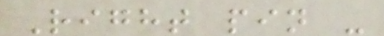Right pin -
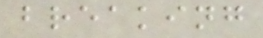breaking
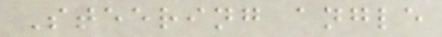Steering angle
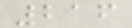216
